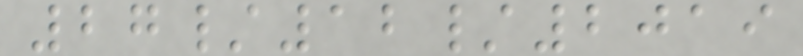27/12/2019
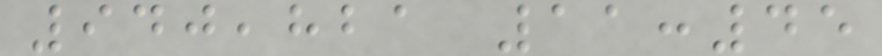940,821 11:45
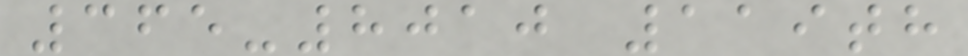365-8010 119th
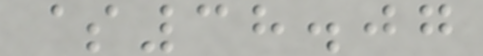$38.07
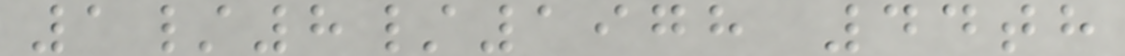1/8/1978 44th
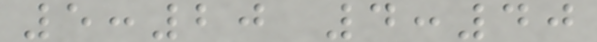5:20 4:40
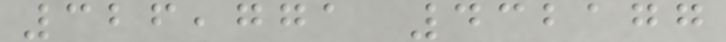326,771 432177
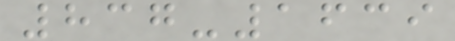837-1639
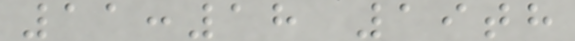11:18 19th
